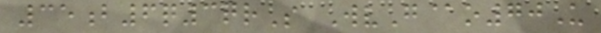35b6q3qrS WvG@o70U
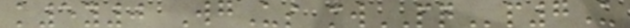k5y0 WgUs mwPQp7U
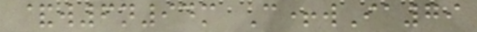&w6n94m C+wIa79
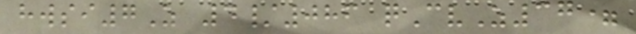hwsi7Z 4/086 qCvZ37=
